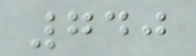740
